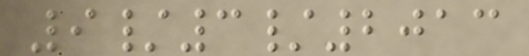9/3/2013
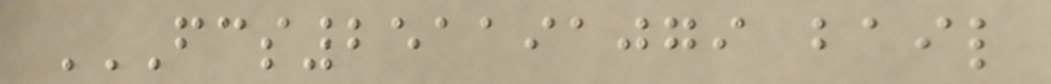FCS251191079 BAIL
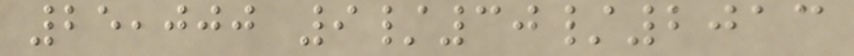25,000 9/30/2013
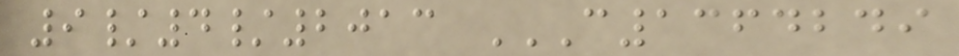9/4/2013 C1364249
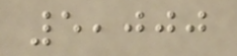5,000
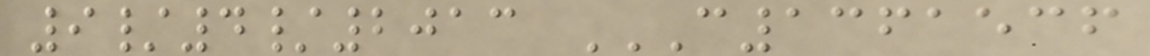9/4/2013 C1361536
